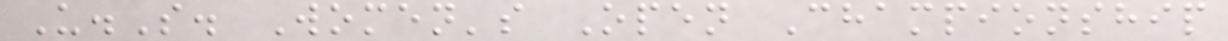U.S. Women's Open Championship
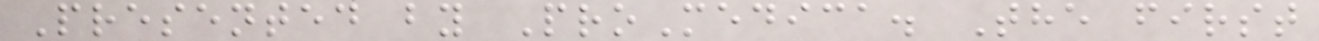Presented by ProMedica. The first
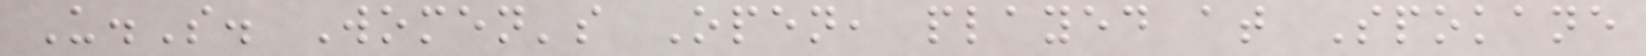U.S. Women's Open, played at Spokane
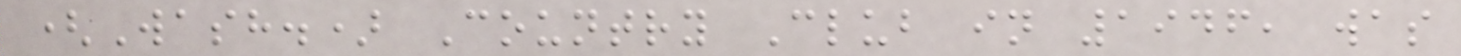(Wash.) Country Club in 1946, was
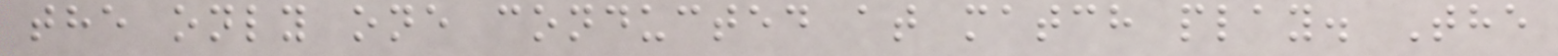the only one conducted at match play. The
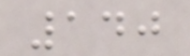140
